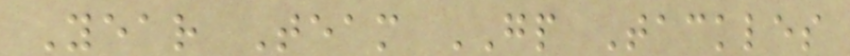Year Team GP Tackles
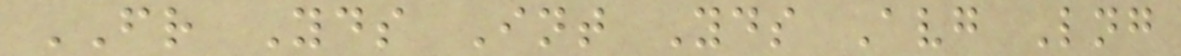FR Yds Int Yds Avg Lng
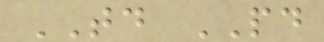TD PD
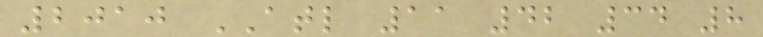2010 ATL 11 42 34 8
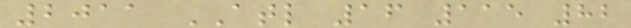2011 ATL 16 115 82
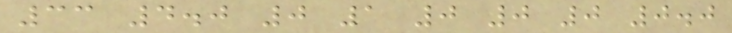33 4.0 0 1 0 0 0 0.0
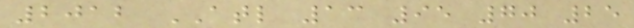2012 ATL 13 95 70 25
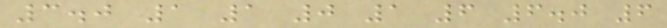3.0 1 1 0 1 6 6.0 6
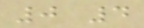0 4
